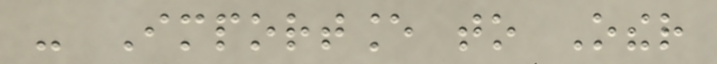- Importance to Other
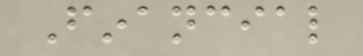Financial
